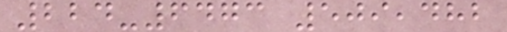224-6473 509,482
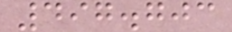497.703
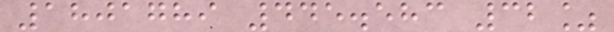1801789 445.583 32%
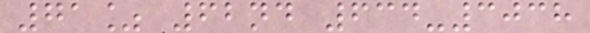71% 62nd 634-3038
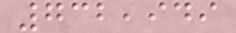732,949
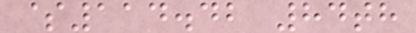$114.42 84th
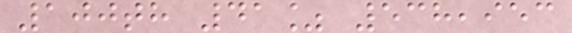100th 41% 538,953
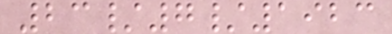23/7/1923
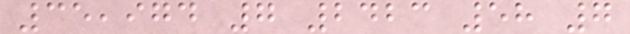35,974 7 2423 58 7
